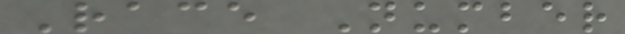Race Number
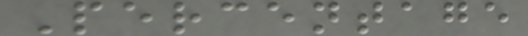Percentage
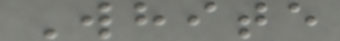White
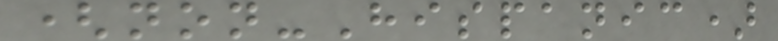(non-Hispanic)
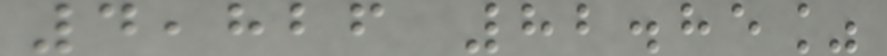4,826 82.85%
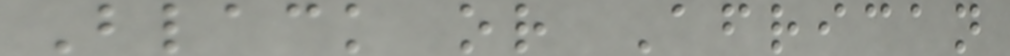Black or African
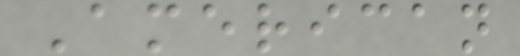American
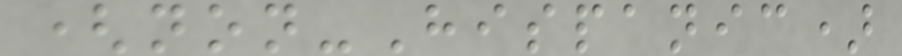(non-Hispanic)
